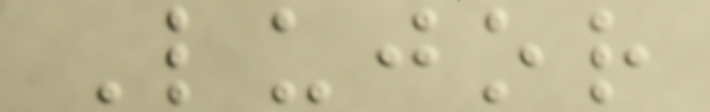Lujor
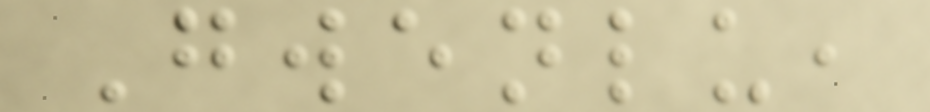Gwenlu,
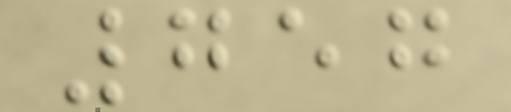757
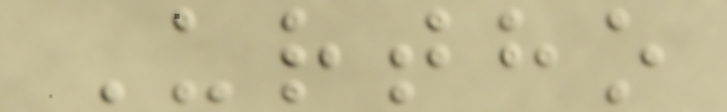Urtho
